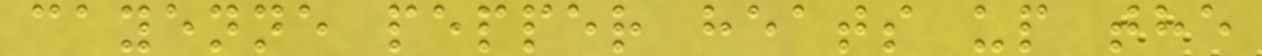cayenne pepper heats up the
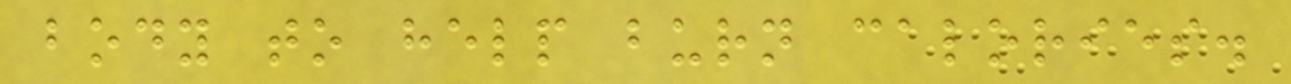body to help burn calories.
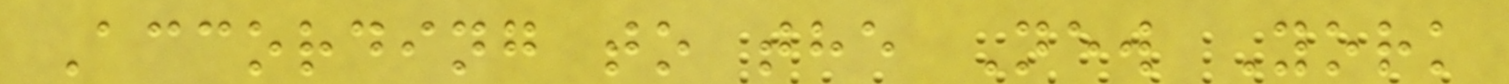According to the New York
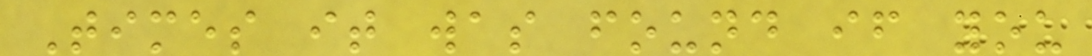Times it was found if you
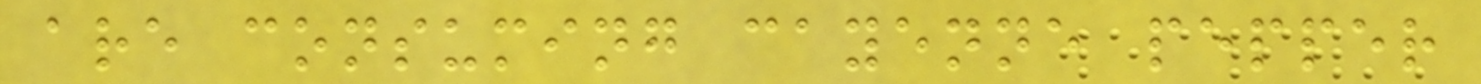are consuming cayenne pepper
